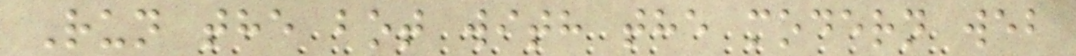Run the bot with the modern web
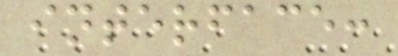interface:
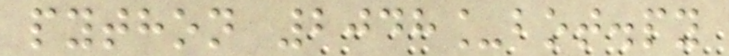python 2048_bot.py
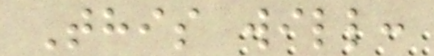This will:
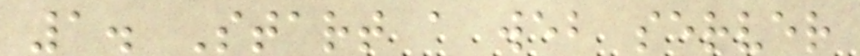1. Start a web server
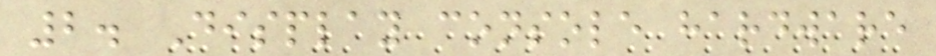2. Display console hardware
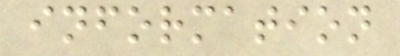information
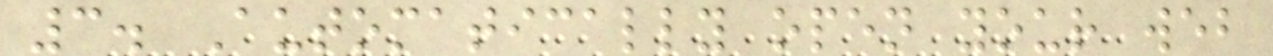3. Automatically open your web
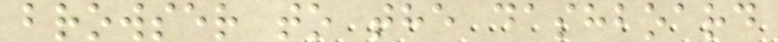browser to the dashboard
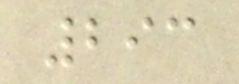293
